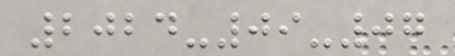2024-09-07
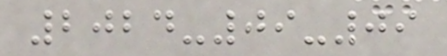2024-09-09
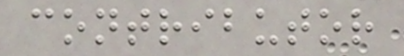contributor
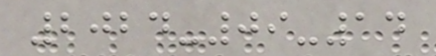2024-09-14
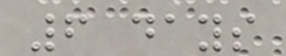6 days
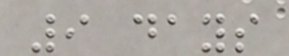9 days
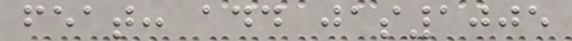feat: add jas1005
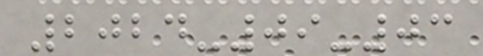2024-09-03
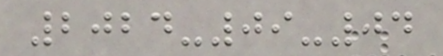2024-09-04
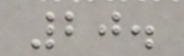20.
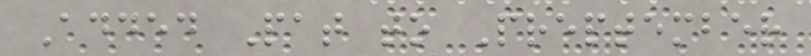Added Pat to Preptember
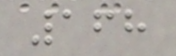168
